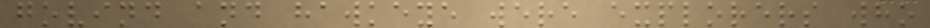govind and hawkeye were explorers who
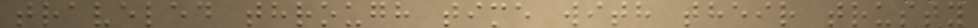traveled through time with their trusty
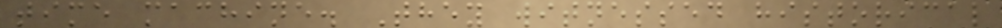time machine. They witnessed historical
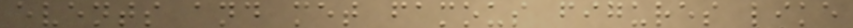events and met famous figures like
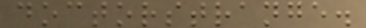doctorstrange.
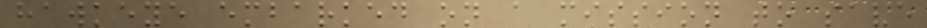hawkeye embarked on a mission to save
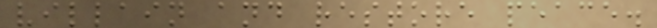villain and restore peace.
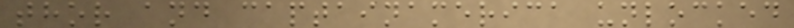thor and captainamerica unlocked
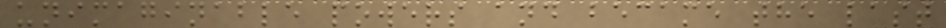unimaginable powers and became the last
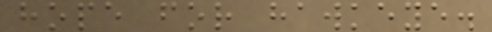hope for hawkeye.
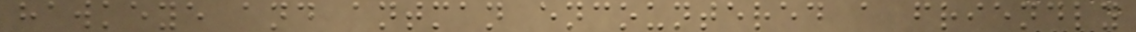hawkeye and antman encountered a friendly
